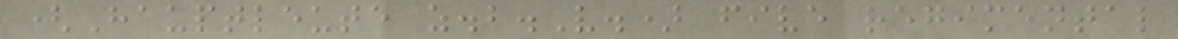(Hauptleute z.b.V.) five regimental
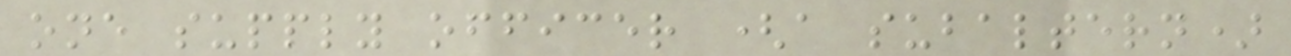one supply officer (a subaltern)
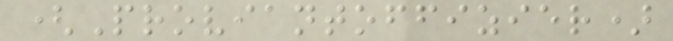(Proviantoffizier)
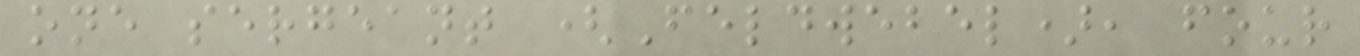one sergeant (Feldwebel), four
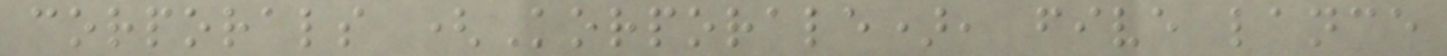corporals (Korporale), five lance
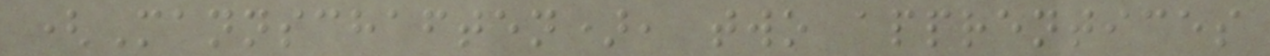(Mannschaften), two apprentices
